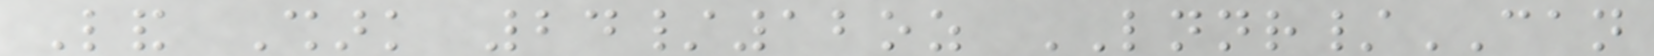Land Shark 24/12oz LNNR/CAN
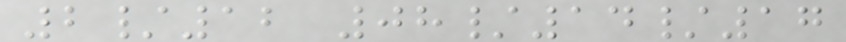2/12 08/14/17
